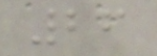26
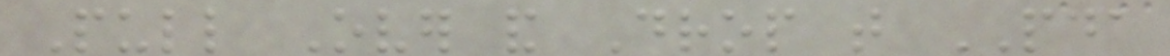Pull Over and Drop that PDA
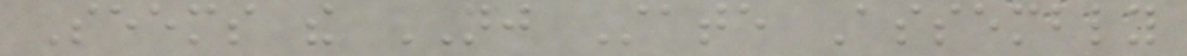Seems the NJ State Assembly
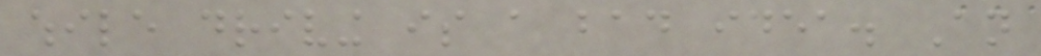while driving is a bad idea. An
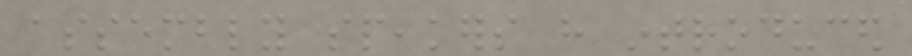assembly speakers have introduced
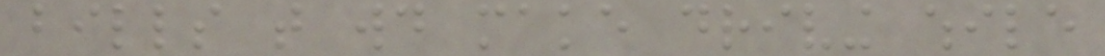bills that would make driving while
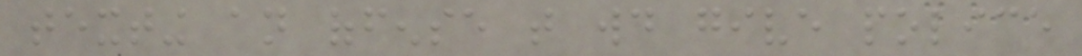texting an offense that would give police
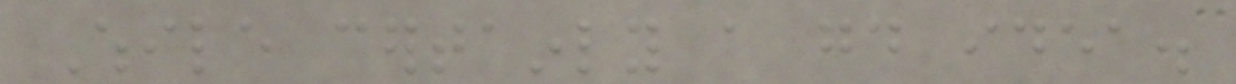While certainly a good idea.
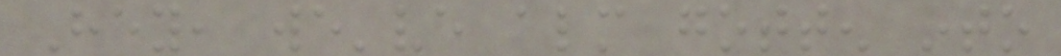Hey, we've almost gotten into
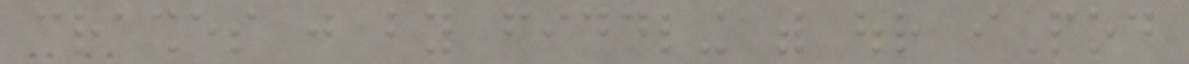crashes just by fiddling with our iPod
